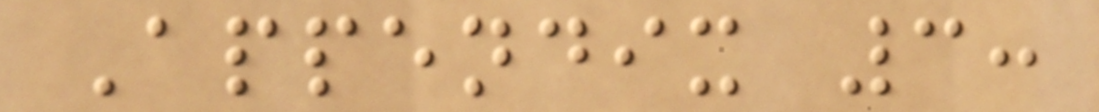Appendix 3:
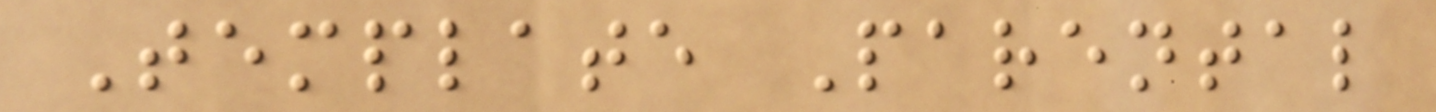Template Parental
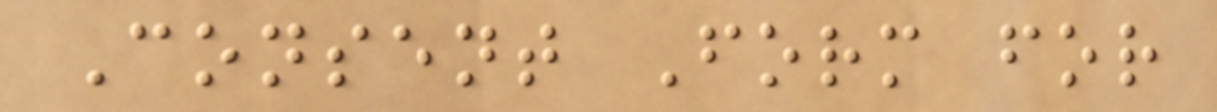Consent Form for
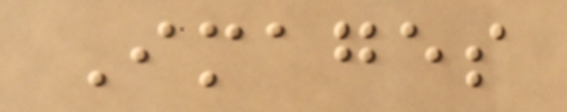Images
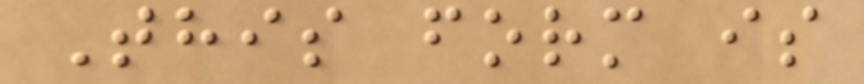This form is
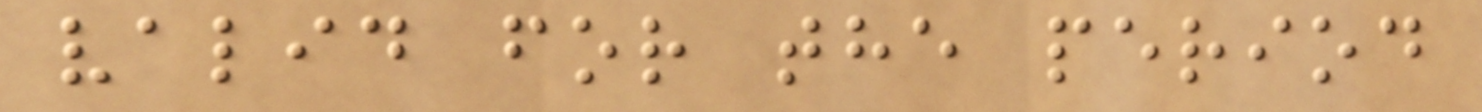valid for the period
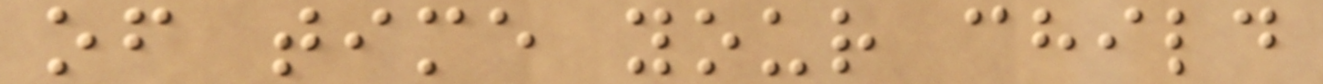of time your child
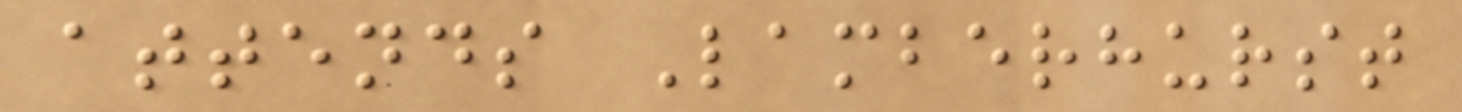attends Lamberhurst
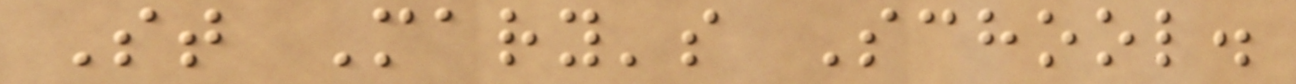St Mary's School.
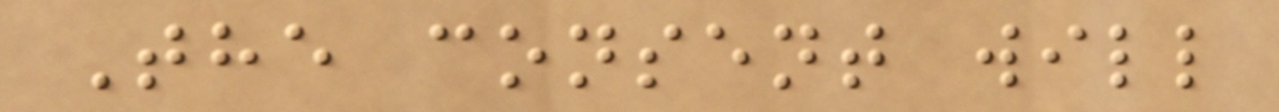The consent will
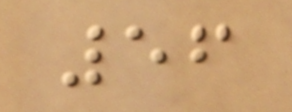56
